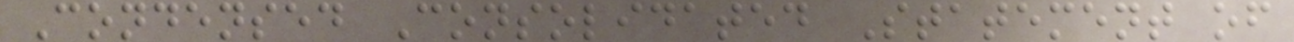Condensed Consolidated Statement of
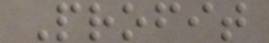Profit
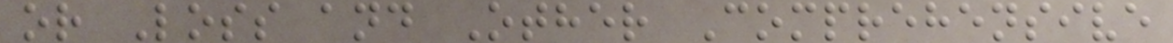or Loss and Other Comprehensive
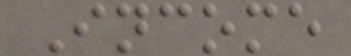Income
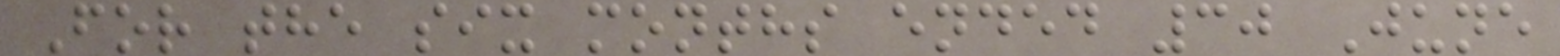For the six months ended 30 June
